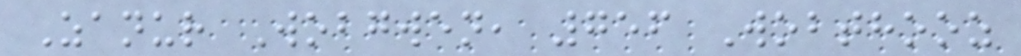Zanur Wobgwen, 756 Wobthooz
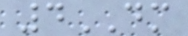4DM
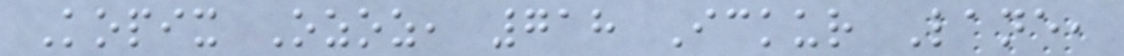Kopix Ozoz, 718 Ickur Lane,
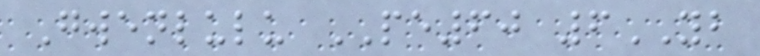Gwenlulu PE60 6YB
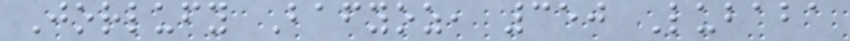Jorlufy Bafyoz, 350 Lubaba
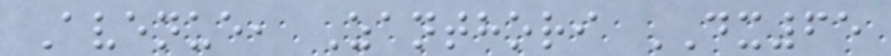Avenue, Zanthori DX65
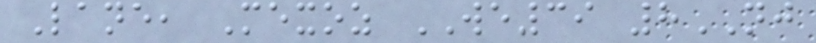Lane, Mexoz WE39 8NJ
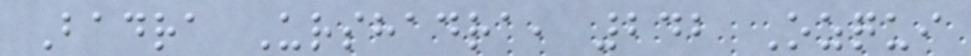Badra Urshadra, 242 Ozqui
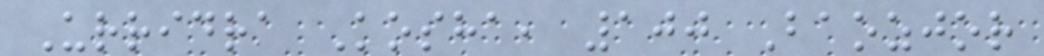Urridra Kosha, 100 Baozjor
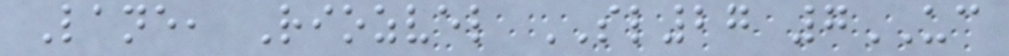Lane, Riozvel SL27 7UC
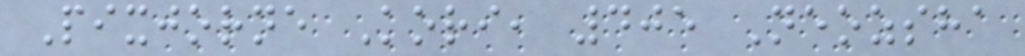Pixjorne Kori, 405 Neozsha
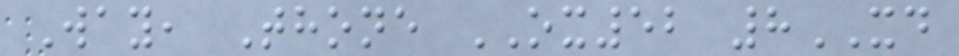Way, Thone OX52 8XD
